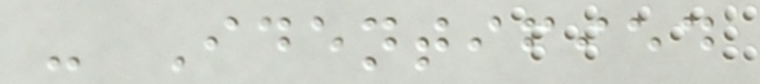- Identified
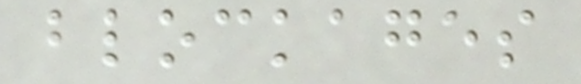blockages
